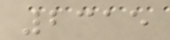2315
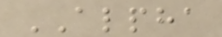ALPHA
